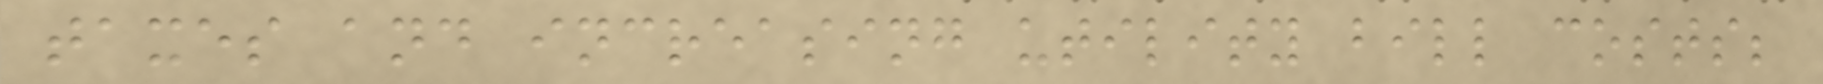taxes and increasing utility bill costs;
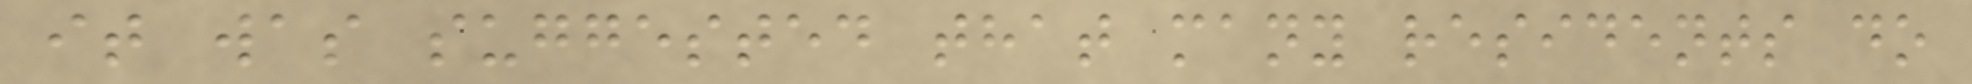it was suggested that many residents do
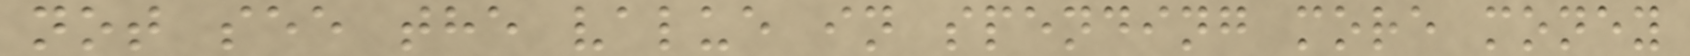not see the value in spending more money
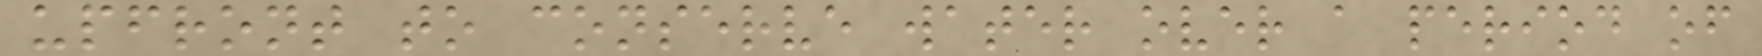upfront to conserve water over a period of
